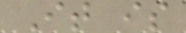It is
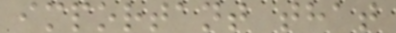important that
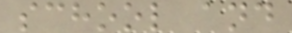school and
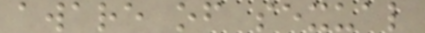aware of sexual
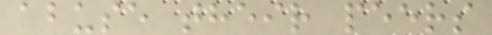abuse their peers
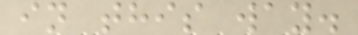in this way.
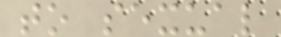to sexual
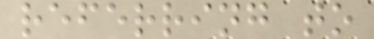referring to
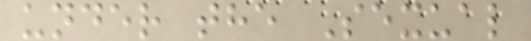under the Sexual
